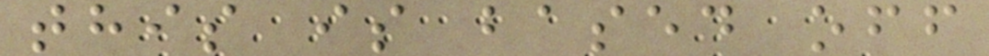this is based off
